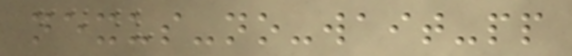nexus-no-wait-pp
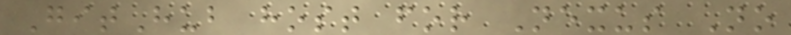GitHub host for Nexus No
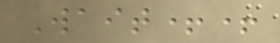Wait++
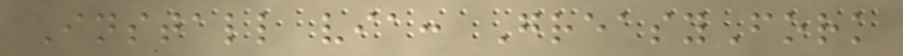Install via: GreasyFork
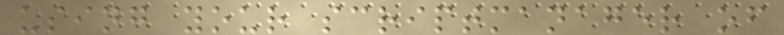using your scriptmanager of
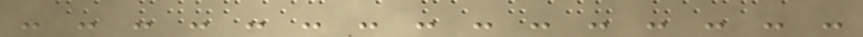- - - - - - - - - - - - - - -
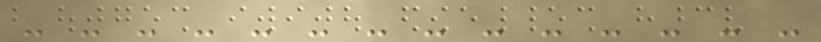- - - - - - - - - - - - - -
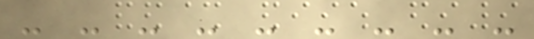- - - - - - - - -
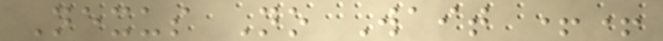Nexus No Wait ++
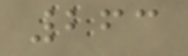263
